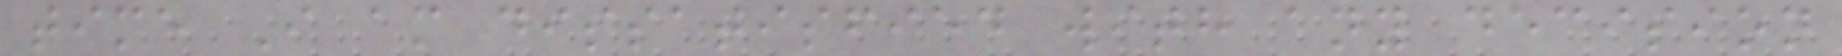time I am dissatisfied with any decision
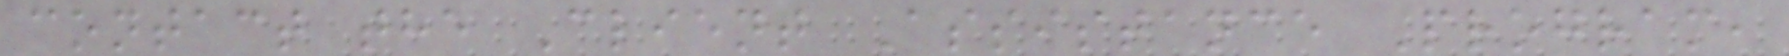contact the Client Assistance Program,
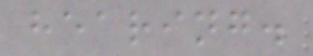hearing.
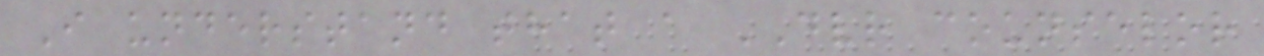I understand that a DVR counselor
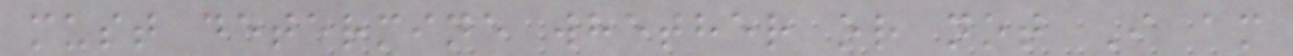must determine whether or not I am
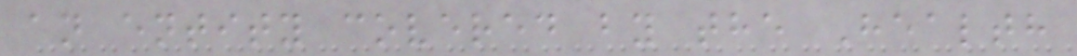an entity covered by the Health
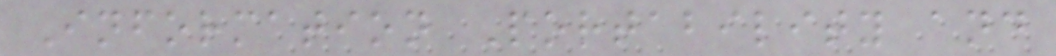Information Portability and
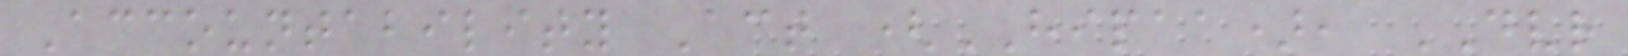Accountability Act (HIPAA), DVR
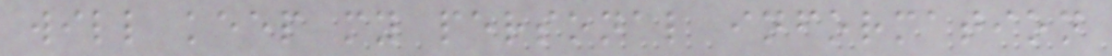will keep my personal information
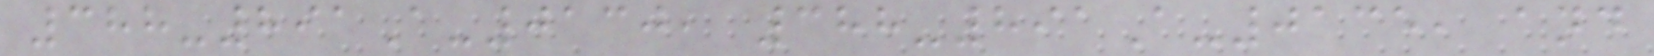388-891A-0130, 388-891A-0135, and
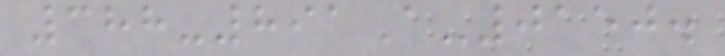388-891A-0150.
